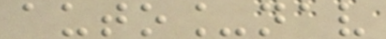auto_nav
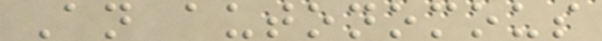An autonomous
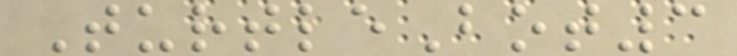TurtleBot3
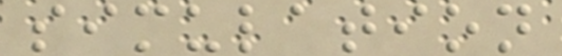simulation
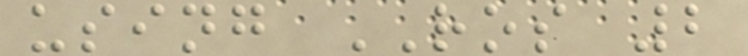using ROS 2
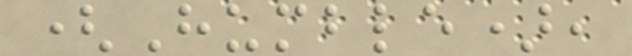(Humble),
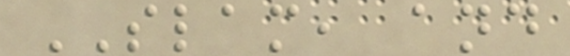SLAM, and
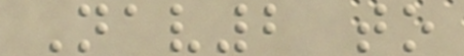Nav2 to
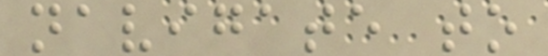navigate to
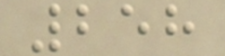258
